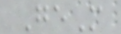GeM
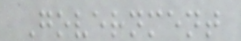Government
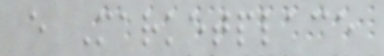e Marketplace
